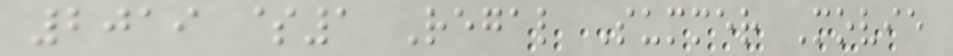2019 $1 Regal Summer Movie
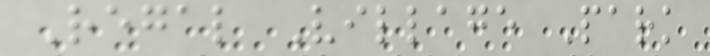Regal Village Park
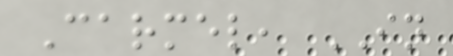Carmel, IN
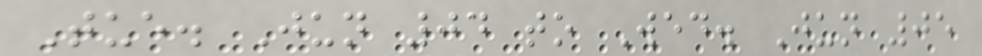Tue. Jun 04 to Wed. Jun 05
